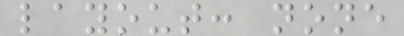layout: none
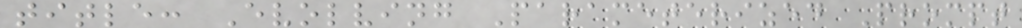title: Evolving Parameterized Prompt
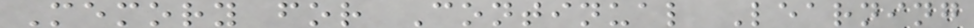Memory for Continual Learning
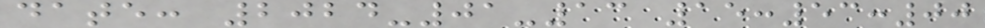date: 2024-01-13 15:53:00
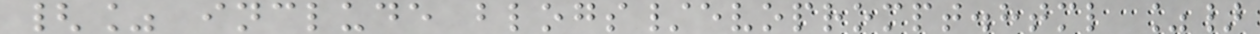{% include blogs/evoprompt.html %}
